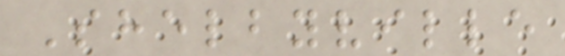Shelbyville
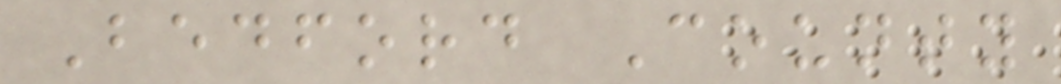Bedford County
